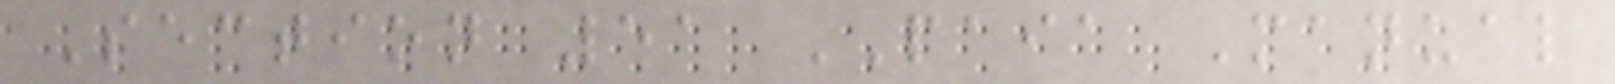Section 51 PAIA Manual
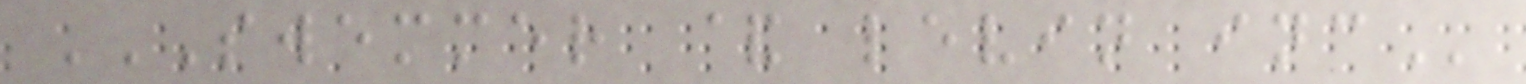SWEMMER & LEVIN INC
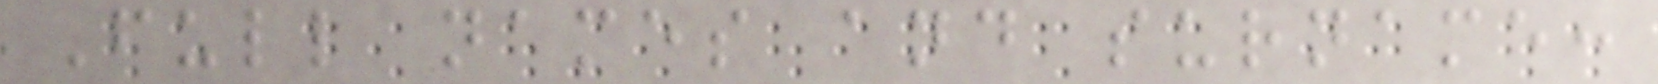Full names and surname:
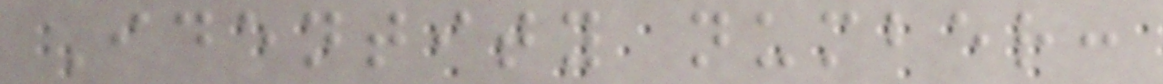Identity number:
